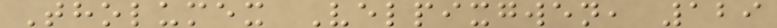Tholumex Velpixgwen, 129
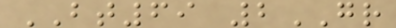BT69 2GR
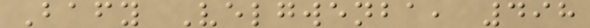Bafy Velgwenba, 498
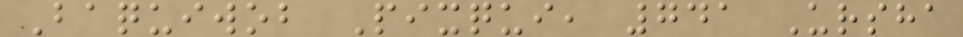Baquiwob Pixqui, 741 Ursha
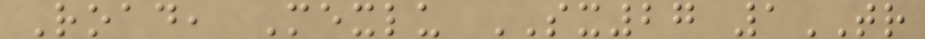Road, Mexlu SX27 1TR
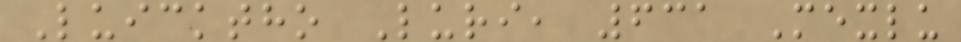Luicktho Luri, 631 Mexlu
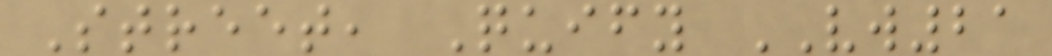Street, Quify VW21
